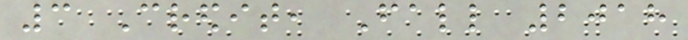3 Credit, Fall 2018
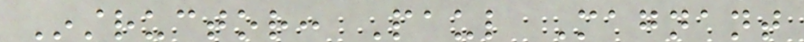Instructor: Paul Magnant
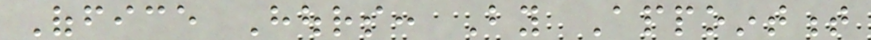Office Hours: By Appointment
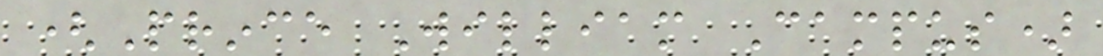(Prince William Campus)
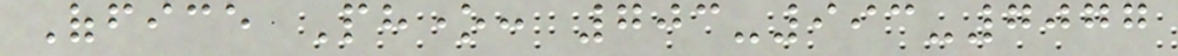Office Phone: 703-993-7077
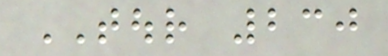TOUR 230
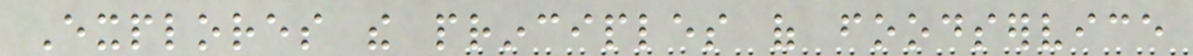Explores the principles of foodservice
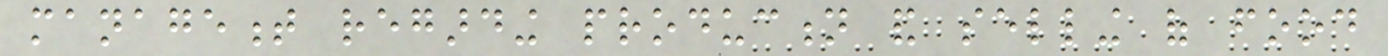management regarding production and selling of food
